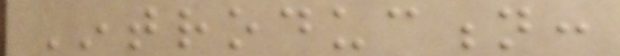Introduction:
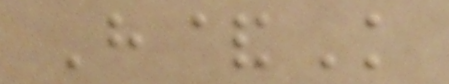H&K
